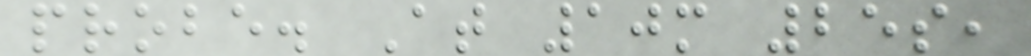probe. At 10m 25s,
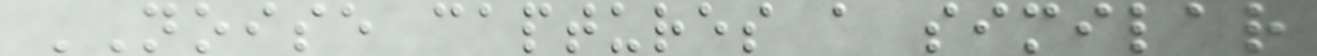NOISE captures a similar
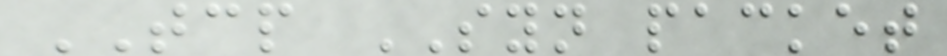TCP SYN packet
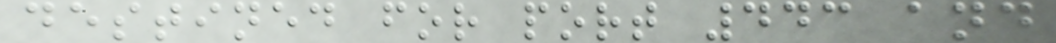destined for port 443 and
